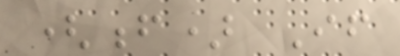(f) If
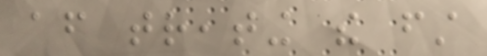after treating the first
